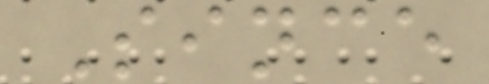Since
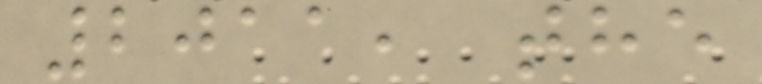2011, the
